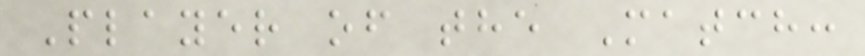Player of the Match:
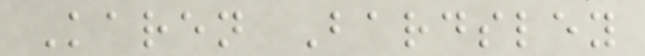Karen Bardsley
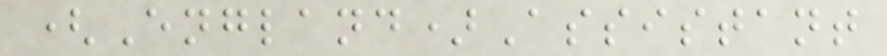(England)Assistant
